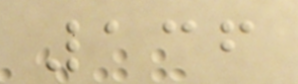136
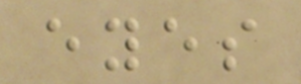eyes
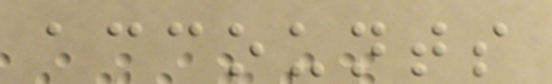accounts
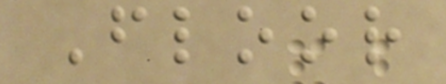Floor
